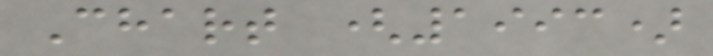Chart (1993)
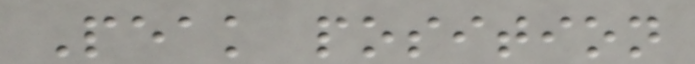Peak position
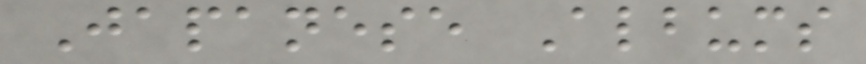Japanese Albums
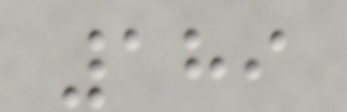189
